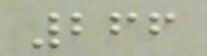266
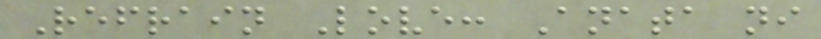Refrain Love: Anata ni
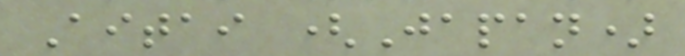Aitai (Japan)
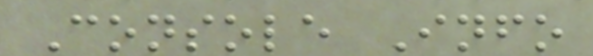Console Info
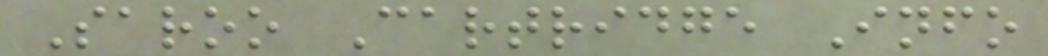Saroo Cartridge Info
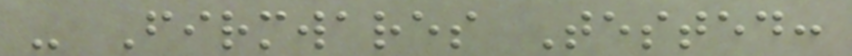- Firmwares Tested:
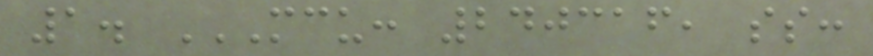1. MCU: 240316, SS:
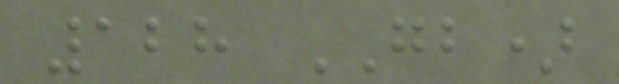128 GB)
